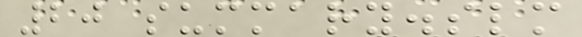20 summary.slm
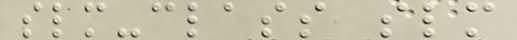slm-class slm
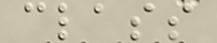class
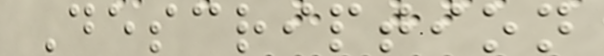Description
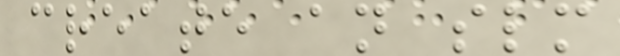create an slm
